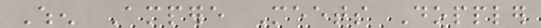When Ampere Meets Doppler
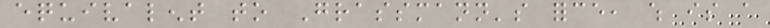equivalent to Grassmann's force, which is a
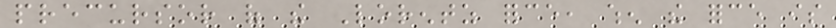precursor of the Lorentz force, when the force is
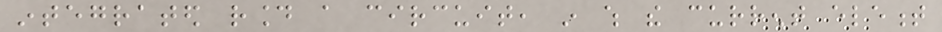integrated round a circuit, in which the current element
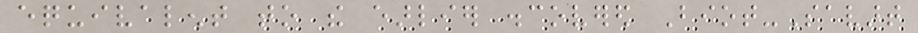equivalent to the earlier discovered Biot-Savart
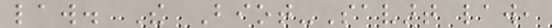law. The Biot-Savart law,
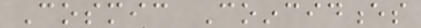Cosmic Coincidences
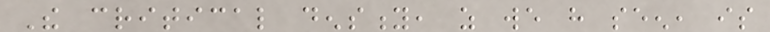The critical density, as we have seen, is
